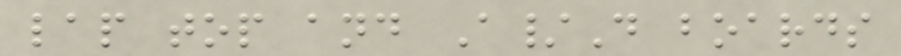lap top and A/D boards
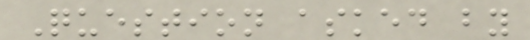Question asked by
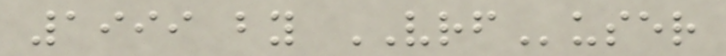1999 by VRFuser
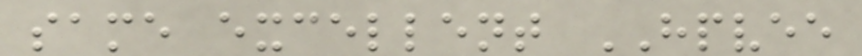same excellent HPVEE
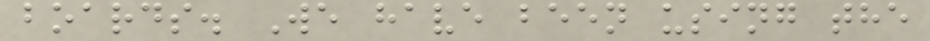boards. We have been using the
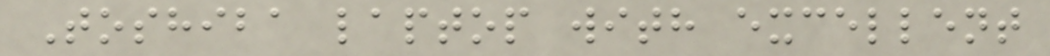Toshiba laptop with excellent
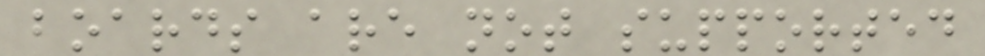boards are not supported
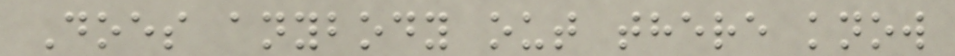Does anybody out there know
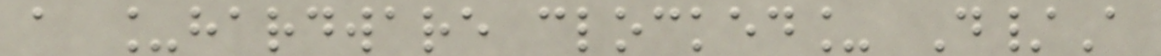a _hardware clocked_ D/A
